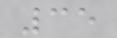35
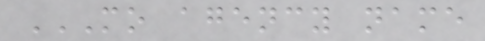MO AGENCY NAME
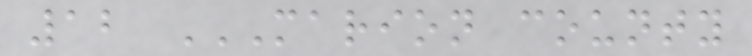12 MARION COUNTY
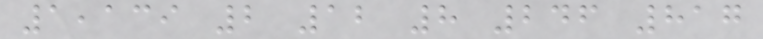1,139 2 12 8 246 817
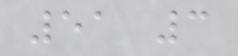51 3
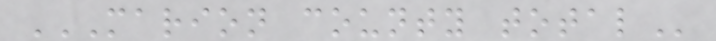MARION COUNTY TOTAL
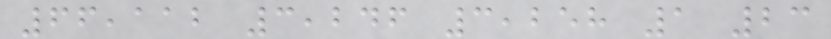66,112 3,246 3,258 1 23
